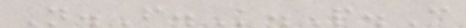N.F.K.P.C
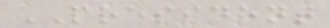PRESIDENT
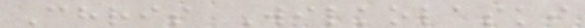Chris Wilkolaski
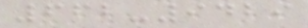662-9429
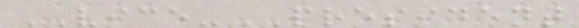VICE-PRESIDENT
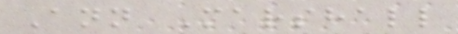Ann Marshall
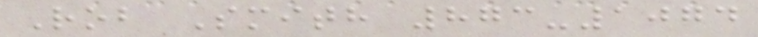Rob Smith 873-1074
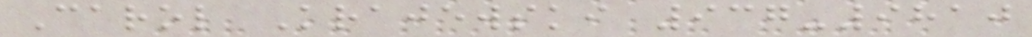Carol Krajewski 937-9810
